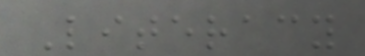Literacy
